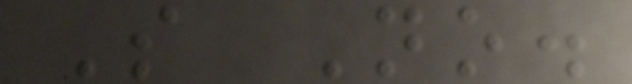S No.
